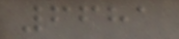6681
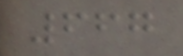667
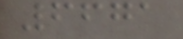6671
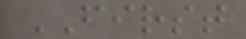FIRST
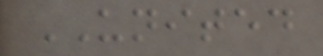UNITED
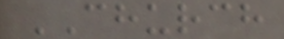CHURCH
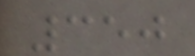350
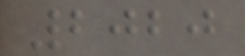2020
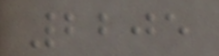2205
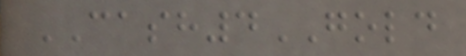CASH4GOLD
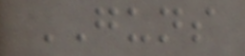GUNS
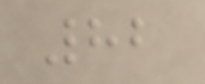82
